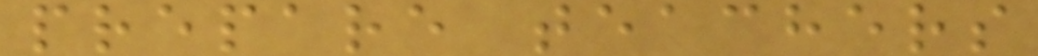prepare teachers
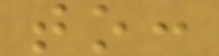to:
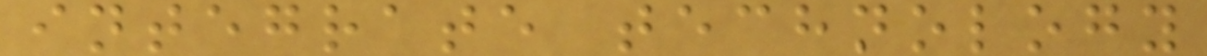integrate technology
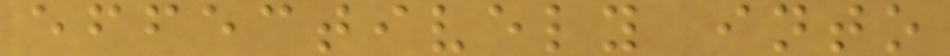effectively into
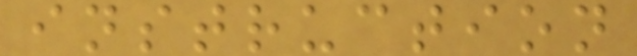instruction
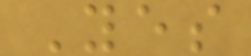Yes
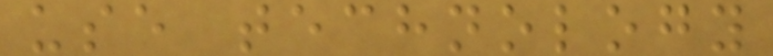use technology
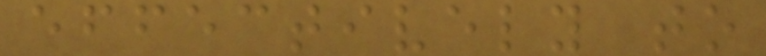effectively to
